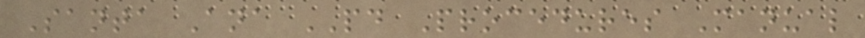Santa Ana PD Procedures Manual
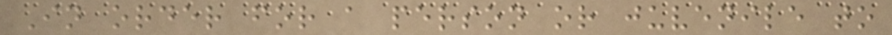In order for a person or juvenile to
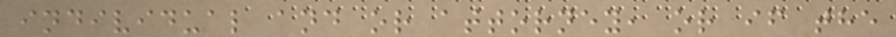individual and or attorney, or if the
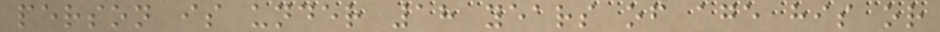person is under 18 years of age his or
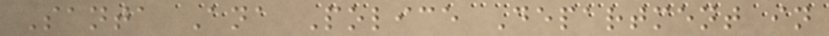Santa Ana Police Department in
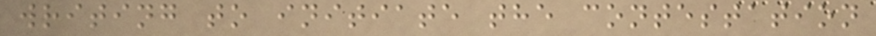writing to initiate the contestation
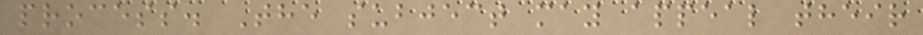process. The subject may appeal their
